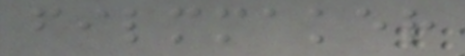filmmaker
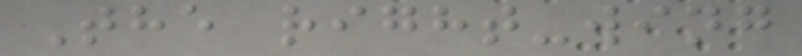The right-wing
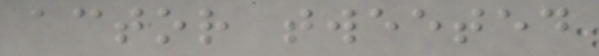actor tweeted
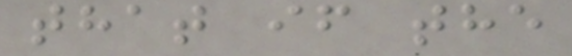that if the
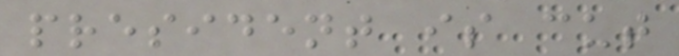president is cut
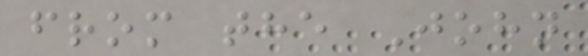from the John
